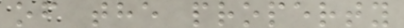of the property
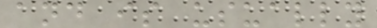and is usually
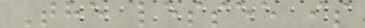The lessee is
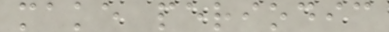make periodic
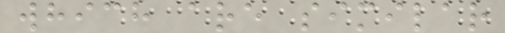which are similar
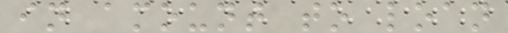in amount to loan
